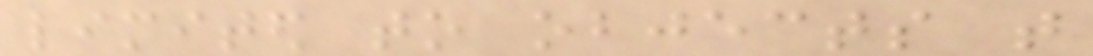limited to objects that
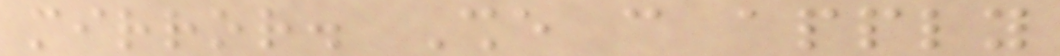mirror. She can apply
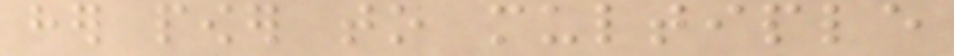her power to multiple
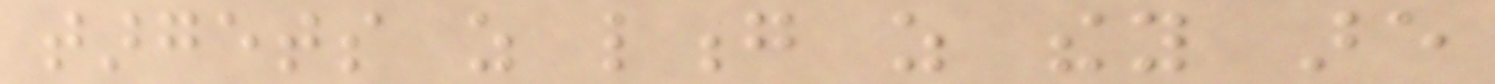targets as long as they are
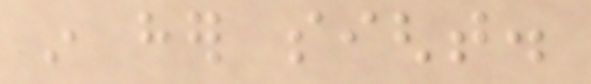in her sight.
